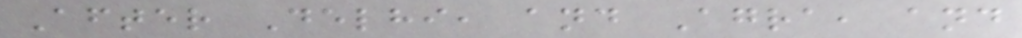After Delhi, and Agra, and
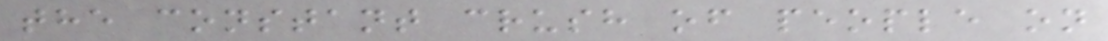the constant crush of people on
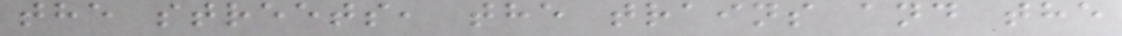the streets, the trains and the
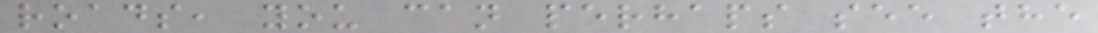roads, you can perhaps see the
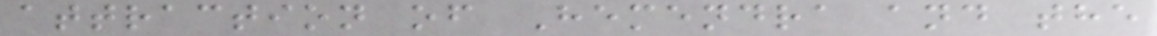attraction of Hemendra and the
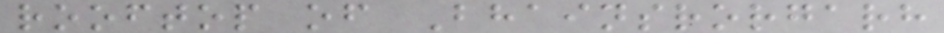rooftop of Bhainsrorgarh
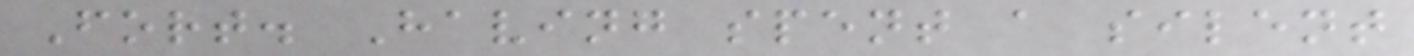Fort. Having spent a silent
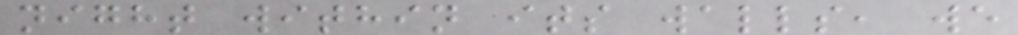night within its walls, we
